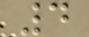4
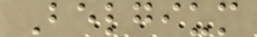Belgium
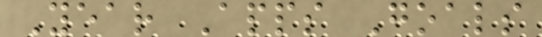Year Apps Goals
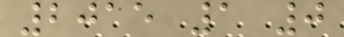2015 1 0
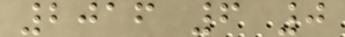2016 6 0
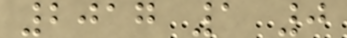2017 1 0
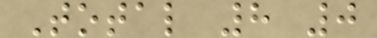Total 8 0
